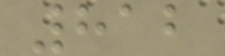812
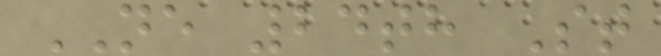NE 24th St
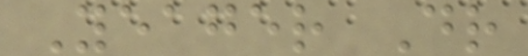Yeager Dr
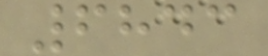6843
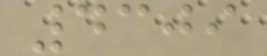4309
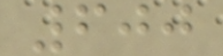600
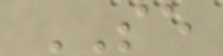SE
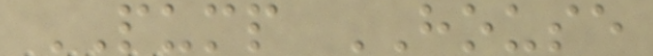PUMP HOUSE
